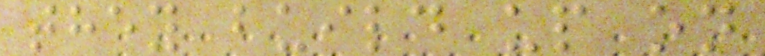they build up on
